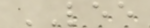LEE
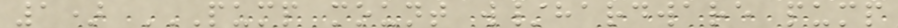1) PUMP MOUNT W/HARDWARE PUMP
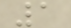1
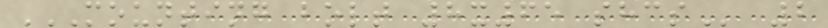MOUNTING BOLT 8X65 SHCS 2
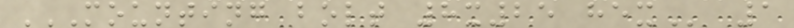MOUNTING BOLT 8X25 HEX 1
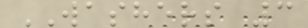WASHERS 3
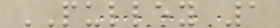PULLEY 1
